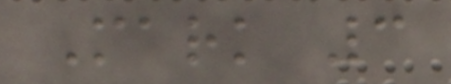Mark 3
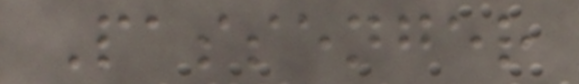Passenger
